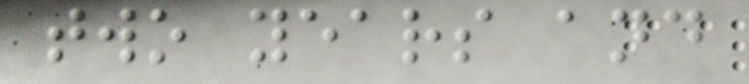two years and
